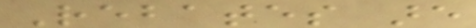Rebates are
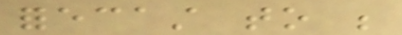forecast to be
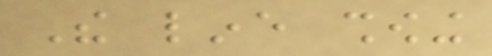The line showing
